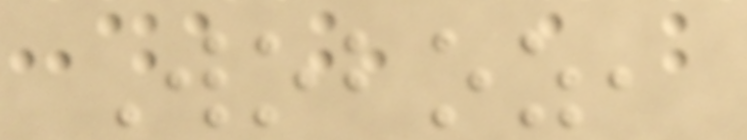Woboz,
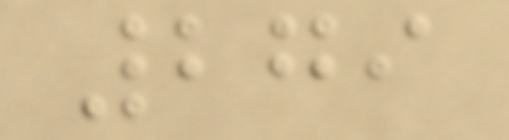279
